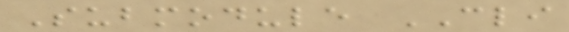Submodule CLI
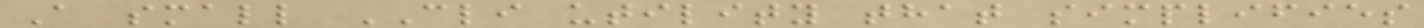A small CLI utility that simplifies
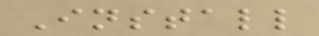Install
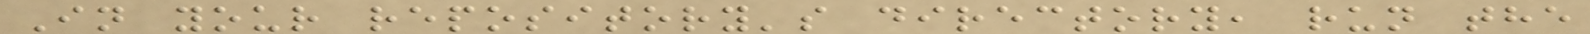In your repository's directory, run the
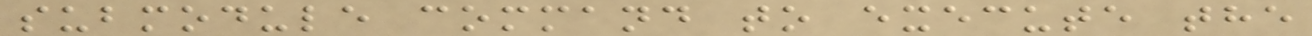submodule command to execute the
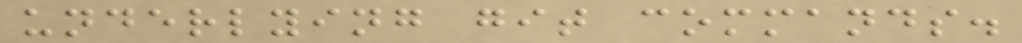underlying git commands.
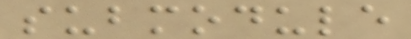submodule
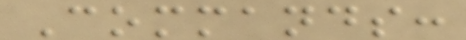Commands:
